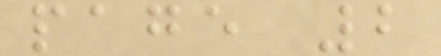page 2
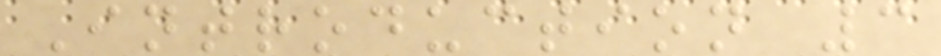Introduction 3
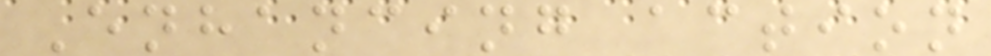Enhancing action
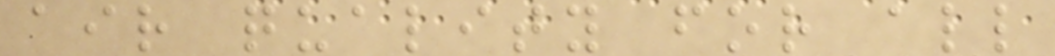air quality for all
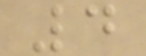4
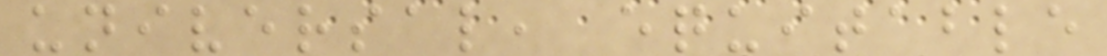universal, equitable
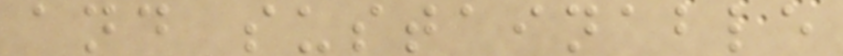and sustainable
